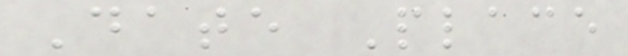Date Place
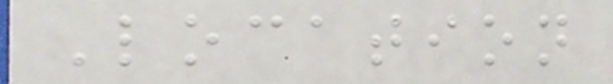Location
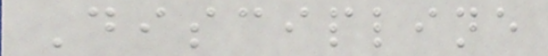Discipline
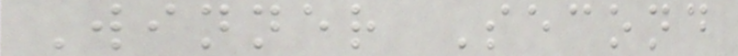Winner Second
